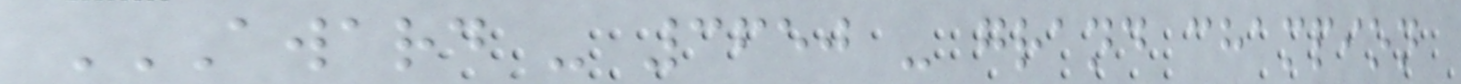AWARD - 3650 - GRAND CHAMPION
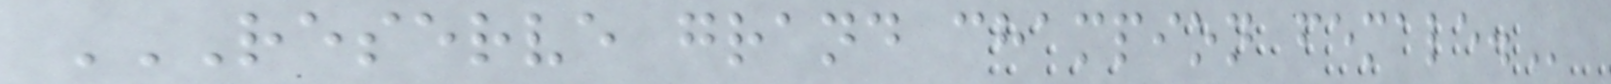RESERVE GRAND CHAMPION FEMALE.
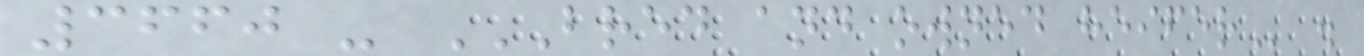3660 - BRED AND OWNED HEIFER .
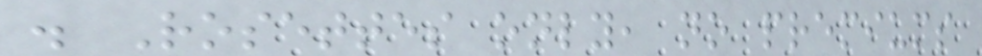. Rosettes only, no premiums
